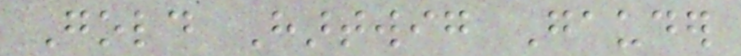Gold Hartwig Gauder
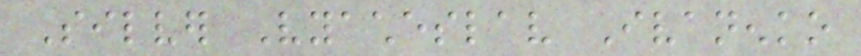Silver Vyacheslav Ivanenko
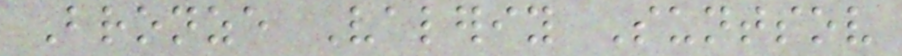Bronze Valeriy Suntsov
